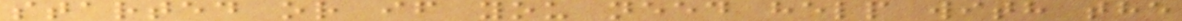started or if you need help with the
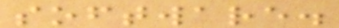software.
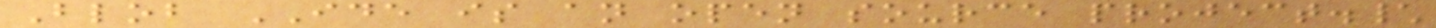Blob IDE is an open source project.\
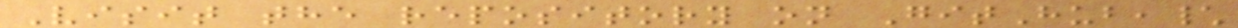Visit the repository on GitHub,\
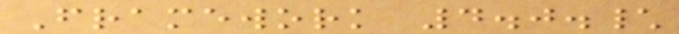Framework 4.0.\
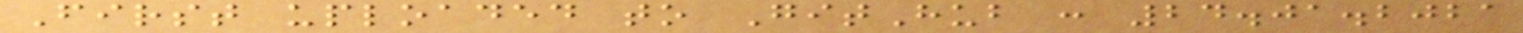First uploaded to GitHub : 24.01.2021
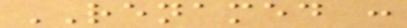RENAMED :
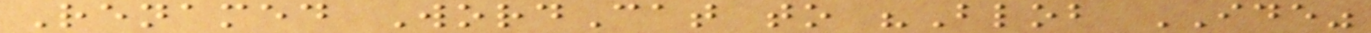Renamed WordCat to "Blob IDE"
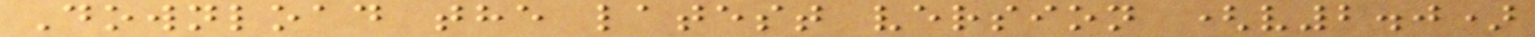Download the latest version (v2.0)
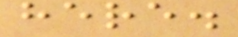here.
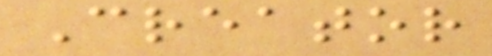Creator
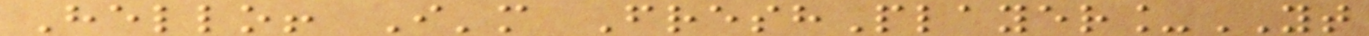Hello! I'm FreshPlayer_YT
